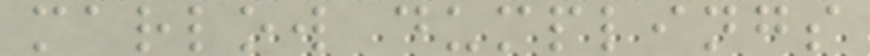marlow dumplings
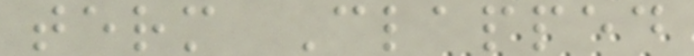term Clapped
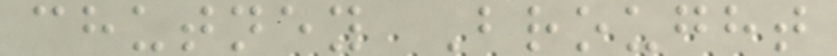chutney Brought
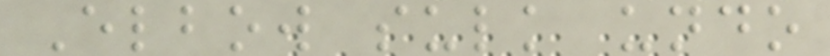Elbow sulk undo
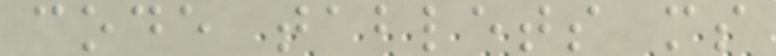code tablets ms
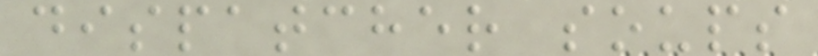dispatcher soups
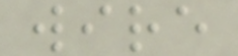wire
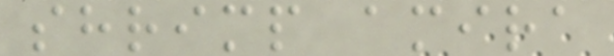shrimp amira
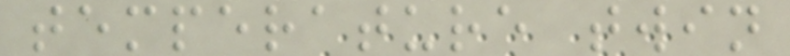temperature twin
